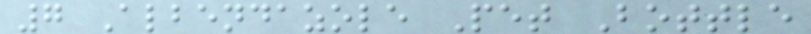7 Albendazole Pet Bottle
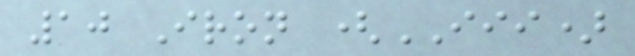10 Iron (III)
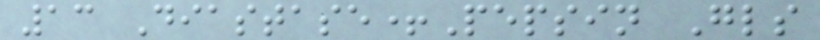13 Diastase+Pepsin Gls
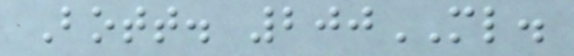Bott. 200ML.
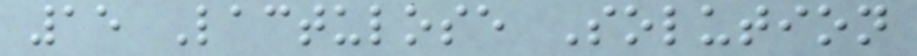15 Lactulose Solution
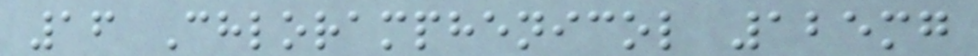16 Chloramphenicol 125mg
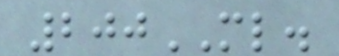200ML.
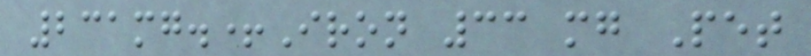231mg.+Iron 33 mg Pet
